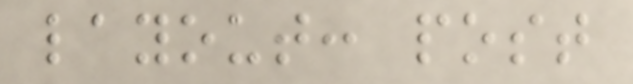layout: post
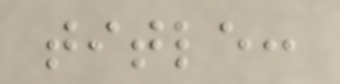title:
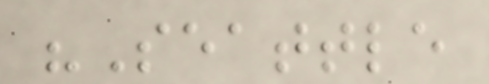"Seattle
